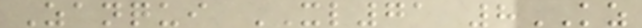Zanqui XL71 8KZ
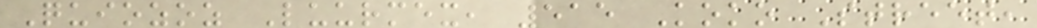Quiozoz Luurmex, 515 Koko Street,
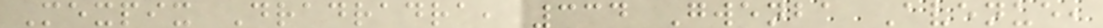Mexpix Dradradra, 334 Gwenba Avenue,
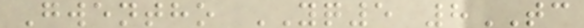Gwentho YQ5 8TC
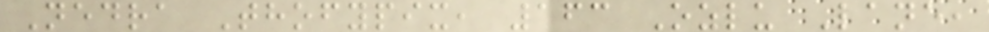Nedra Thofypix, 163 Ozlu Lane,
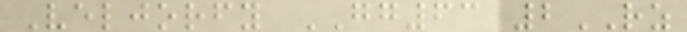Veljorfy GG63 2RZ
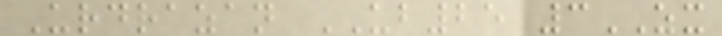Urdrazan UB25 3ZX
